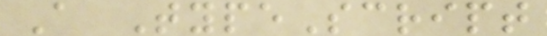A TypeScript
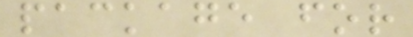package for
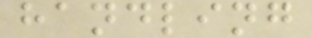handling
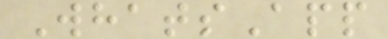WhatsApp
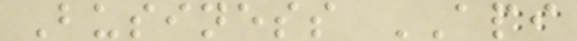Business API
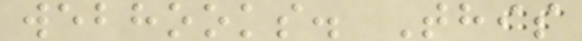webhooks. This
